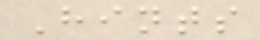Hints
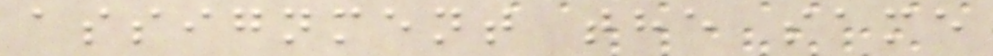assignment the same
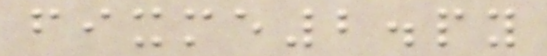fixme2.py
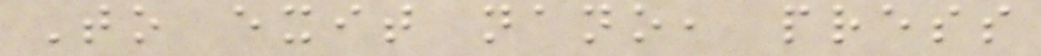To exit nano, press
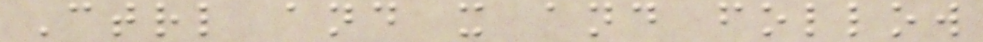Ctrl and x and follow
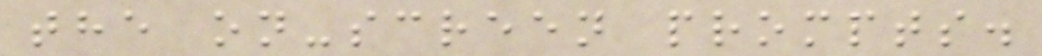the on-screen prompts.
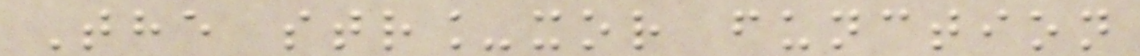The str_xor function
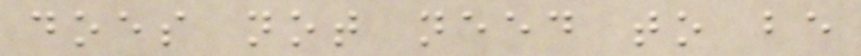does not need to be
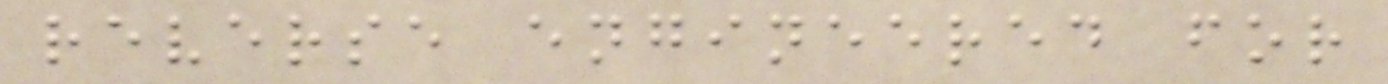reverse engineered for
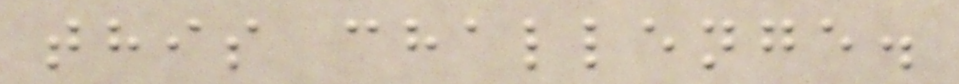this challenge.
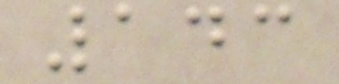143
